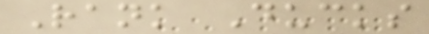Rank Ducks
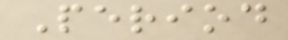Period
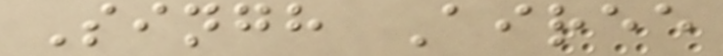Singh Airee
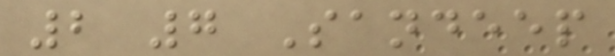2 7 Sandeep
